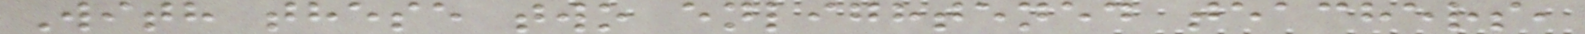With these two enlightened teachers,
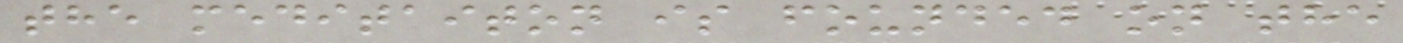the meditaiton is founded on the
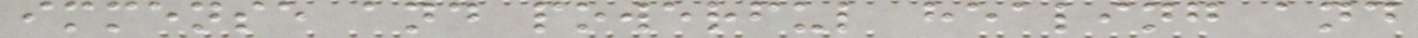immense and powerful healing and
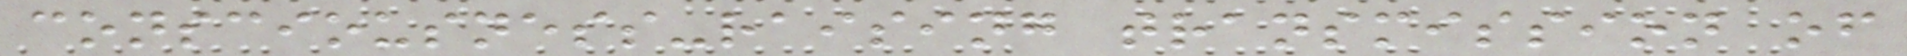consciousness-raising transmission of
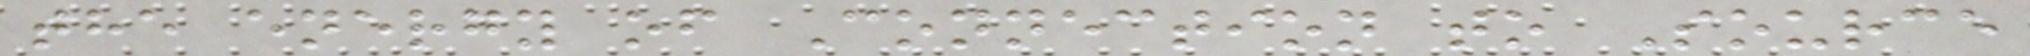the energy of Connection to Source
